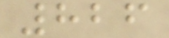826
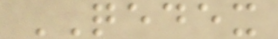QEDEX
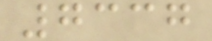7337
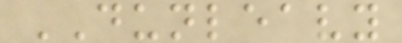DUNLEAVY
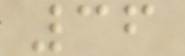36
